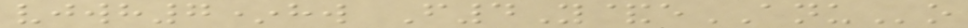vjwh7*hw F4Y&eANUo
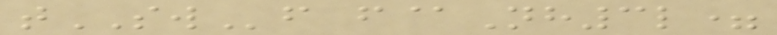tSWf f@Nh3l=
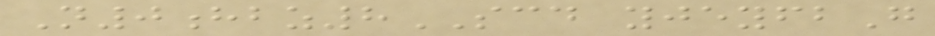N0hbz8SCD yjeyfbG
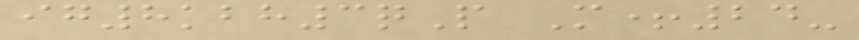ig8kbh3qP M+24-
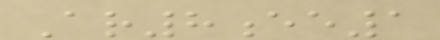Ar8ee1
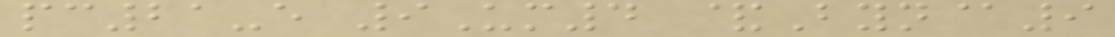pc21-e 9Um4 &Byn@9
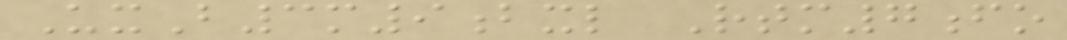UxB3m9bxl Rtm7fo
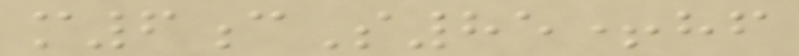m6cS85+hf
